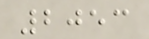2053
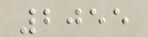2055
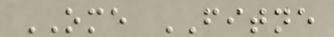OME FITNE
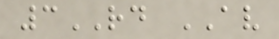3RD AV
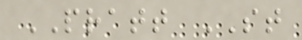PRATT ST
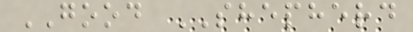GOOD SHEPHERD
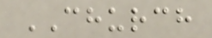CHURCH
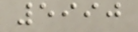5990
